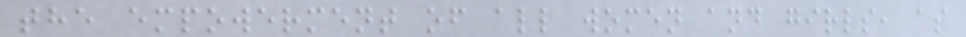the empowerment of all women and girls, as
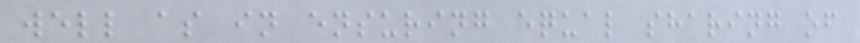well as in ensuring equal sharing of
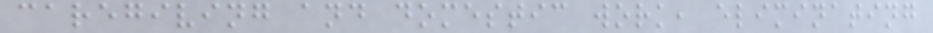caregiving and domestic work, eliminating
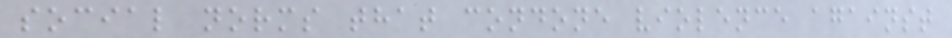social norms that condone violence against
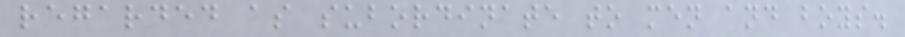regarded as subordinate to men and boys.
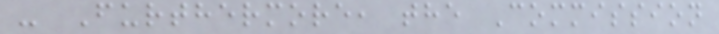- Furthermore, the Commission
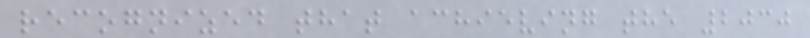recognized that achieving the 2030
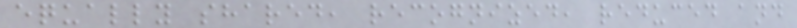equally shared, recognized, reduced and
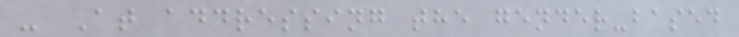- At addressing the gender-based
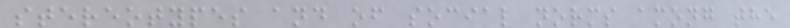stereotypes and of social norms among the
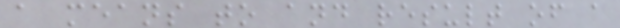a means to and result of a
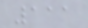111
